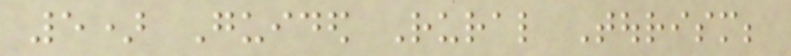5) Guided Rural Tourism;
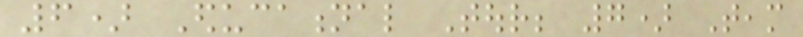6) Educational Tour; 7) Team
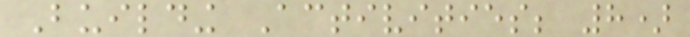Building Activities; 8)
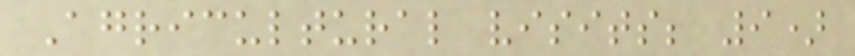Agricultural visits; 9)
